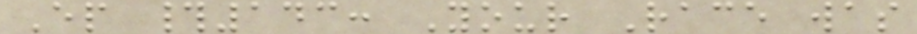Ep #143: Your Race was
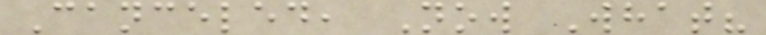Canceled, Now What?
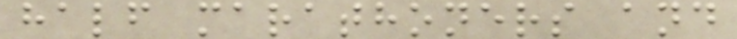half marathoners and
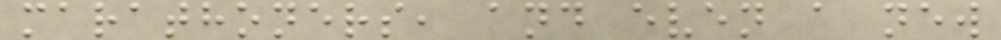marathoners, and even a new
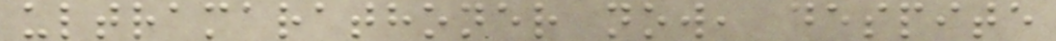ultramarathoner now, despite
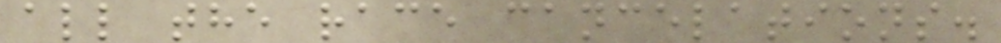all the race cancelations.
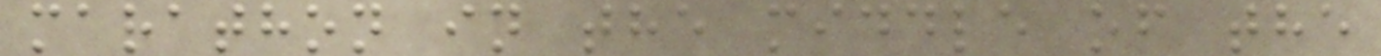marathon in the middle of the
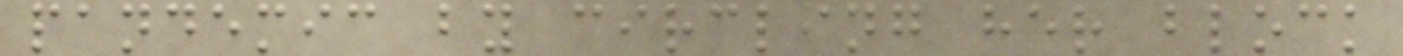pandemic by circling her block
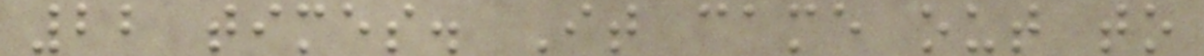22 times. It came out to
